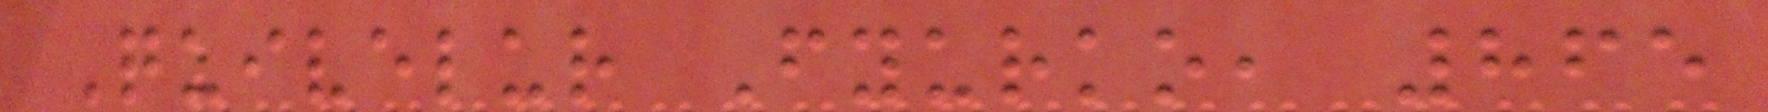Quivelur Fyurko, 865
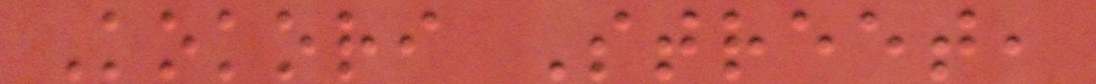Kokori Street,
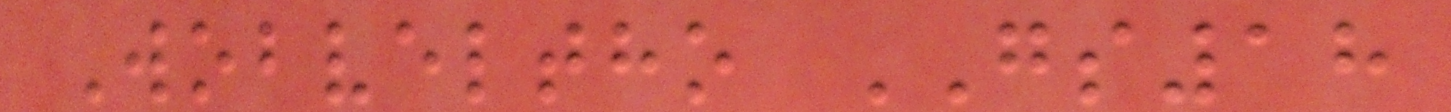Wobveltho GS18
